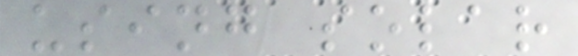using solar
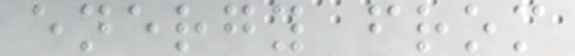energy from
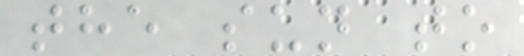the sun to
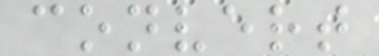convert
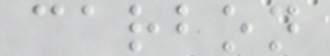carbon
